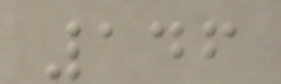146
